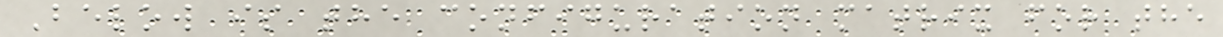Below is the configuration matrix for the
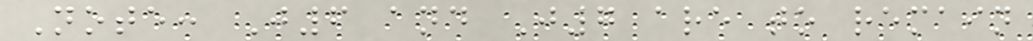Note: J6 and J7 are to remain
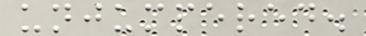unjumpered.
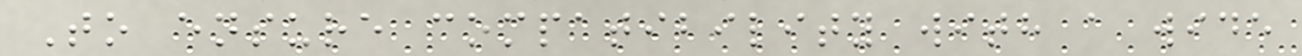To ensure compatibility with a wide
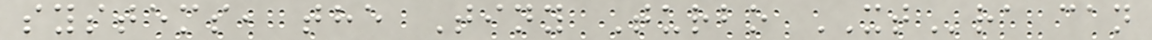systems, the Tiny Turbo XTra can
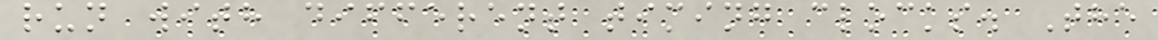run with different timing clocks. The
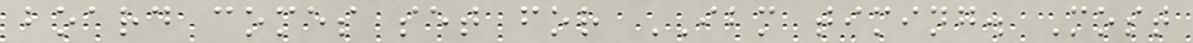board comes set for IBM timing. Most
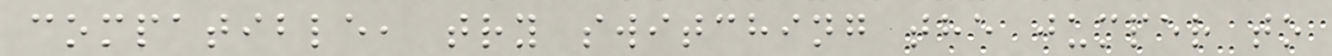compatible, try switching the jumper to
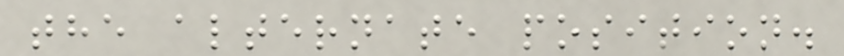the alternate position.
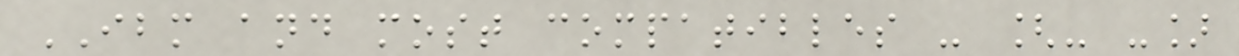IBM and most compatibles - [- -]
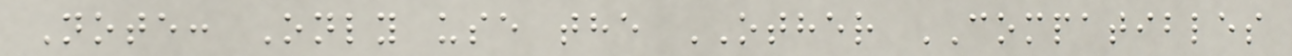Note: Only use the OTHER COMPATIBLES
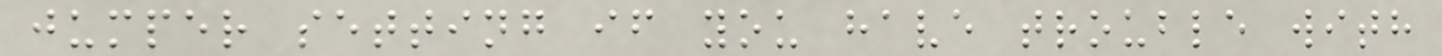jumper setting if you have trouble with
